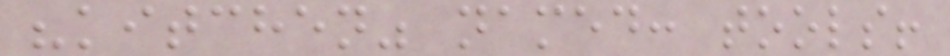"kitchen" named: tools!
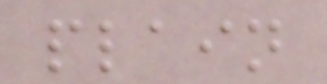plain
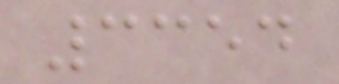3354
